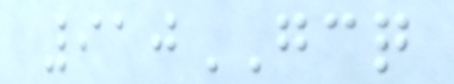910GCQ
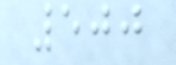500
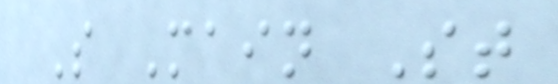S Main St
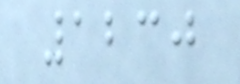1230
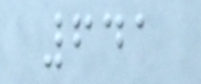641
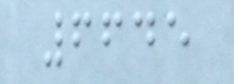6645
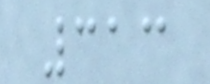313
